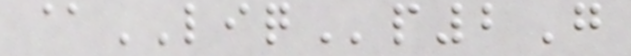@LIQp2G
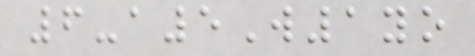6-a5W1yo
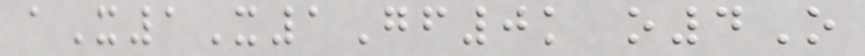aX1X1Gf0k o4O
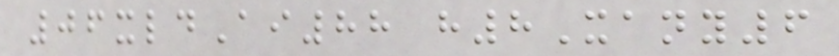06xldAi88 h8Xany6
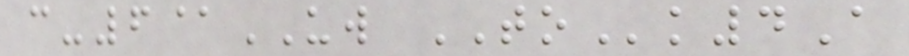c-6@UW TOk4A
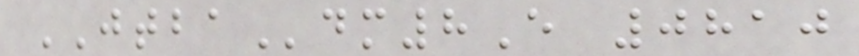JTBAdm8E 0810
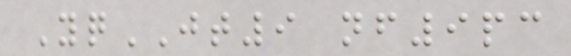YqJT9 nf9pc
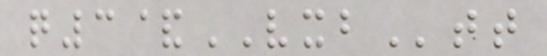q3&VXBtt
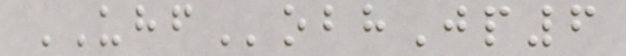UHFobhJp6
